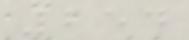254
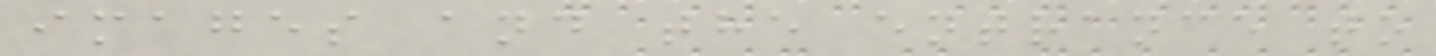images and the entrance to
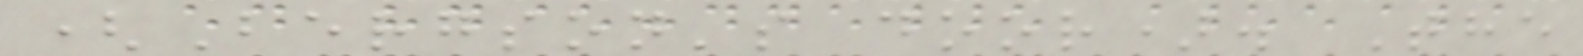(Bergson's door). The
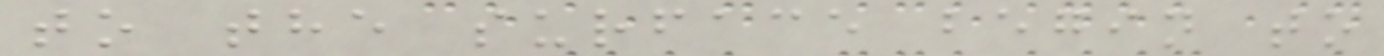to the surface begin to
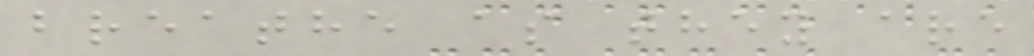breathe as they are
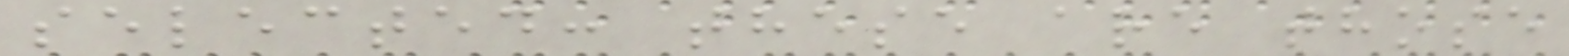selected: these are those
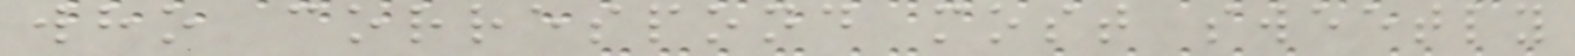who correspond most sweetly
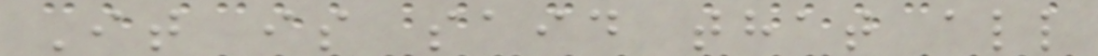It is said that all
